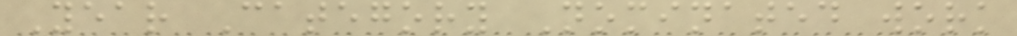Year Category Nominated work
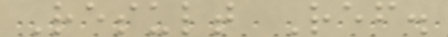Result Ref.
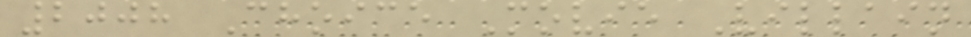2008 Choice Movie Villain
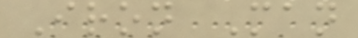Iron Man
